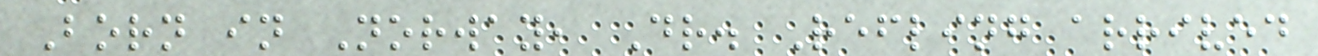Born in Norway, Dr. Refling arrived
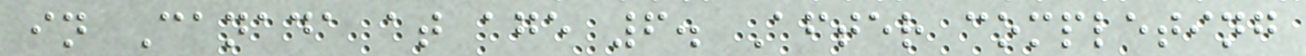in Canada at age 6. After completing
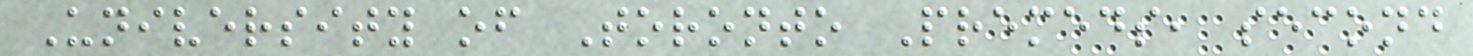University of Toronto Premeds, second
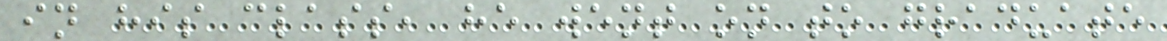in his class, he went on to graduate
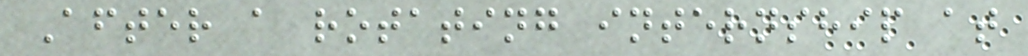After a rotating internship at
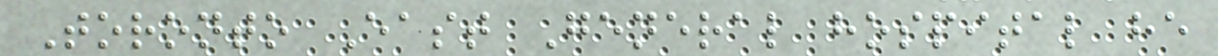Toronto East General hospital he
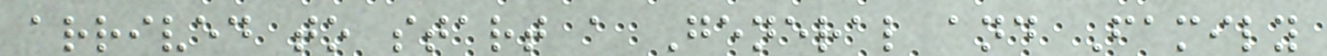arrived to start a General and Family
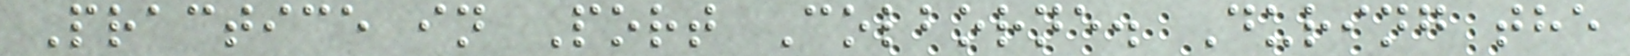Practice in Port Colborne. During the
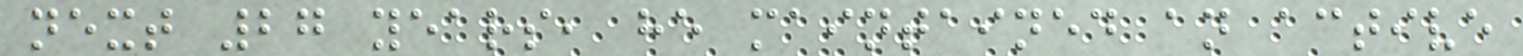next 27 years, he maintained an active
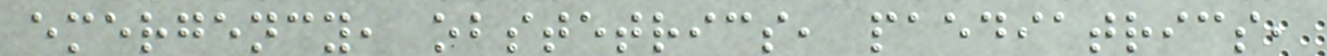emergency, obstetrics, paediatrics,
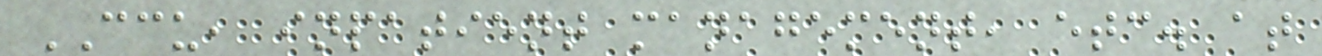CCU, inpatient management, etc. at
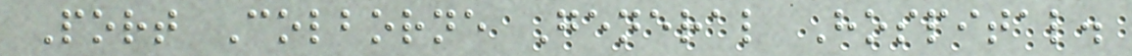Port Colborne General Hospital.
